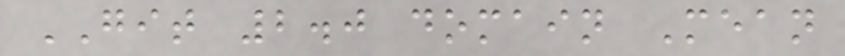GIT 2.0 domain Mean
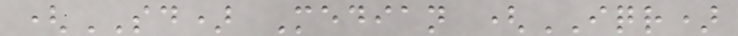(SD) Median (IQR)
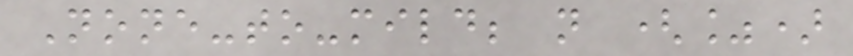None-to-mild; n (%)
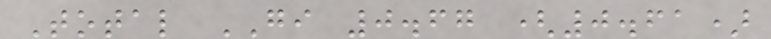Total GI 0.67 (0.61)
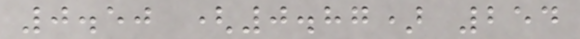0.50 (0.87) 254
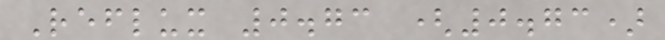Reflux 0.73 (0.73)
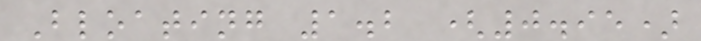Bloating 1.2 (0.95)
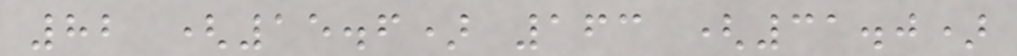82 (15.6) 163 (31.0)
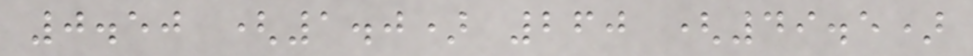0.50 (1.0) 260 (49.5)
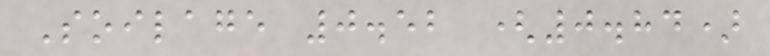Soilage 0.52 (0.84)
